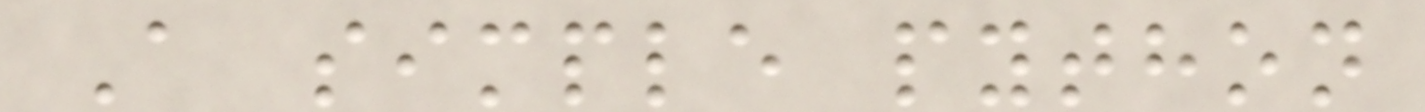A simple python
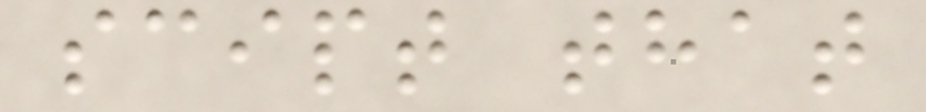scipt that
